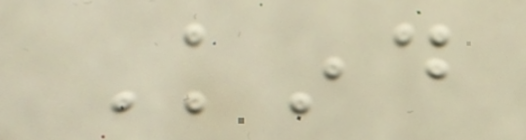Kind
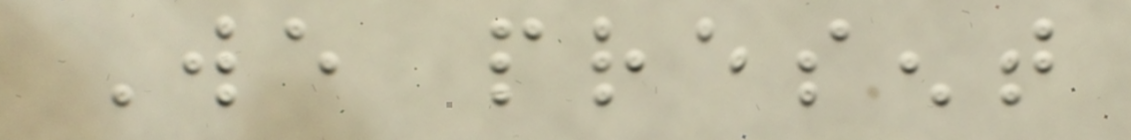We present
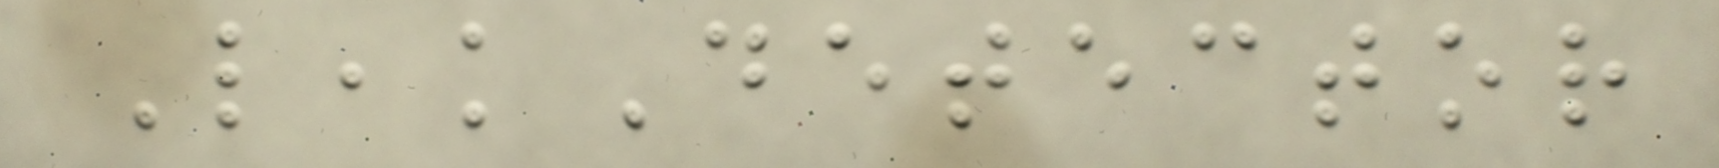LeakDetector
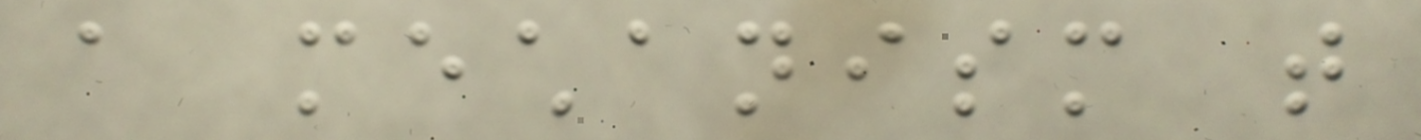a mechanism that
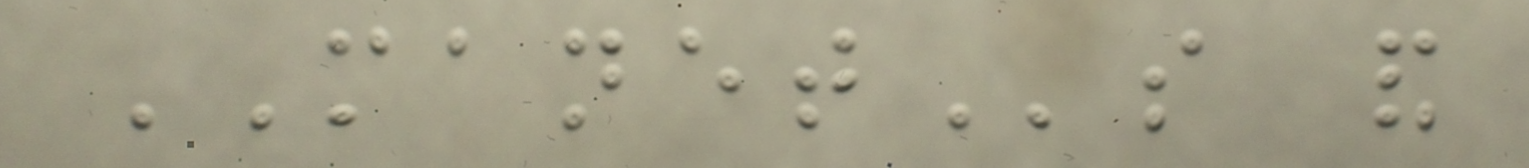MANETs and
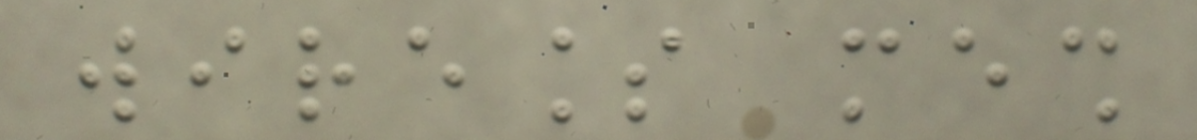wireless mesh
